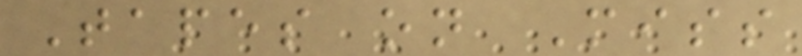Tapes on Miss
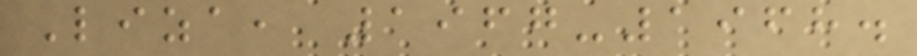Liza, 1967-1968.
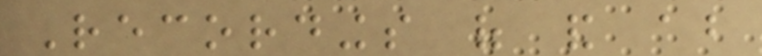Recordings of and about
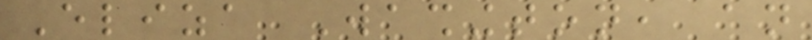Eliza Washington, an
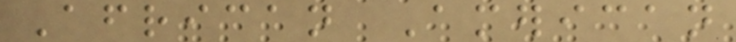African American
